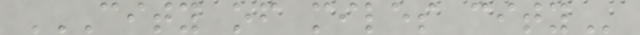CITY OF MILES CITY
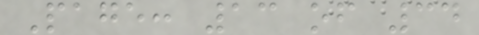Page: 13 of 34
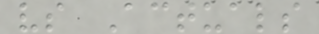vs Actuals
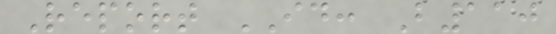Report ID: B110
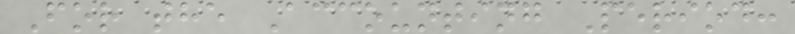For the Accounting Period:
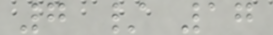7 / 17
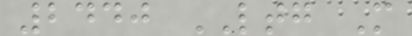2440 LTG M
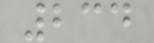234
